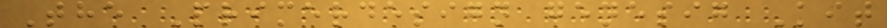The Primerdesign genesig Kit
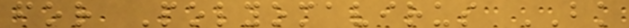for Polyomavirus BK
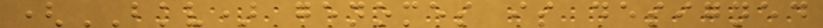(BKV) genomes is designed
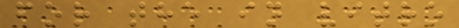for the in vitro
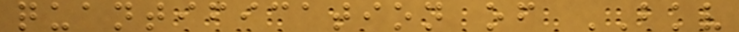quantification of BKV
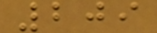209
